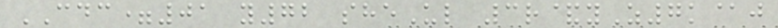CDC=01 y72 sheUl 3r&yZ7k@j
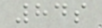84s
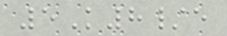5K8/e
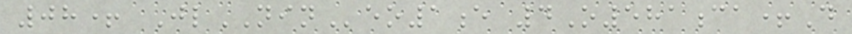08+ JlNINeo1e 4O581ca+D
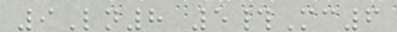9Ln8 5#Mc6
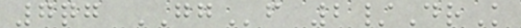7qg GGf 2/DrK
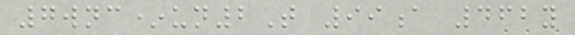7wnc*un2T 99a 462y
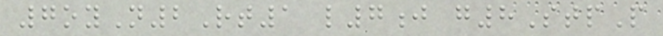7oyN2Rt1 l7j g8StpP
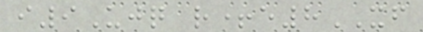i9Ujq r+e8XF
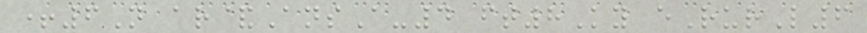+6N ar&AnsA-4 ft8Ky eRurL6
